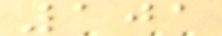101
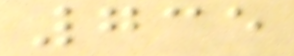735
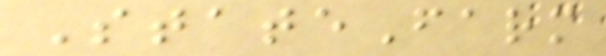StateFarm
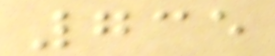735
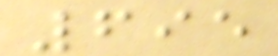695
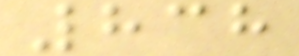838
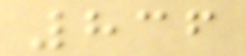836
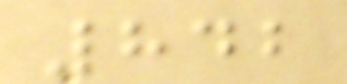842
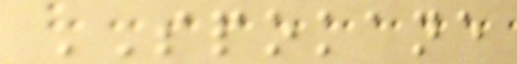SPOKANE
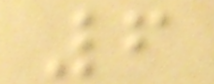6
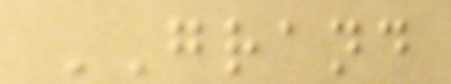GRAND
